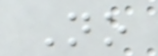No
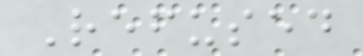Refused
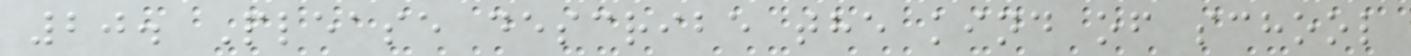20. Please describe the kind of school
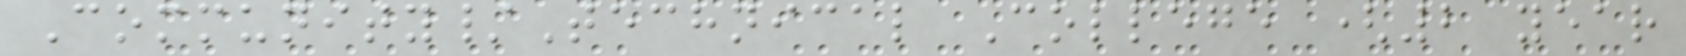Community/Technical College (2 year
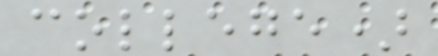college)
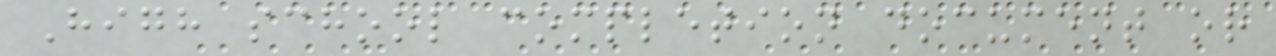High school completion document or
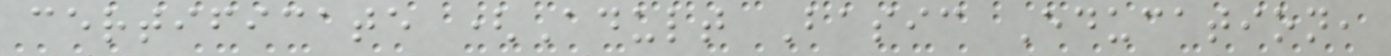certificate (Adult Basic Education,
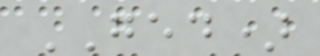GED)
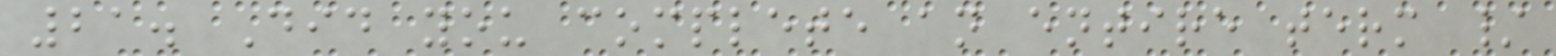21. Did you complete an entire term /
